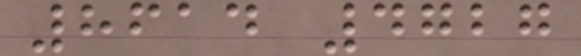8614 4727
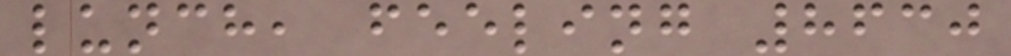lunch, feeling 8630
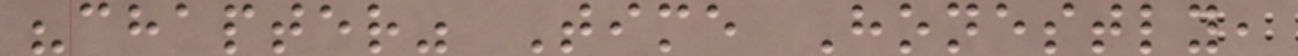"chapter" Time Honestly,
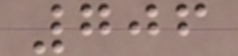706
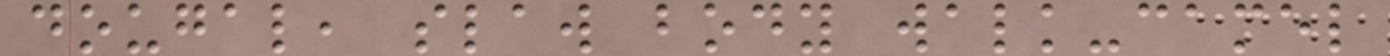dougal, slaw body walk-camel
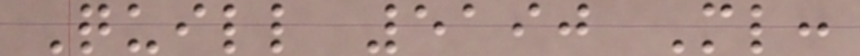Quill 5190 Ml:
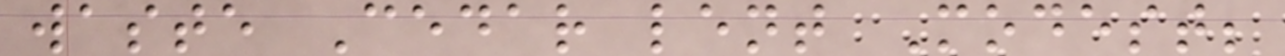waste Cedar lent Modest;
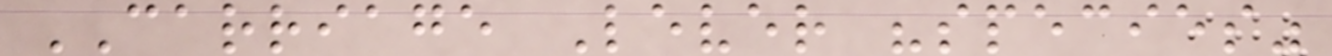CARRIAGE Lever "species"
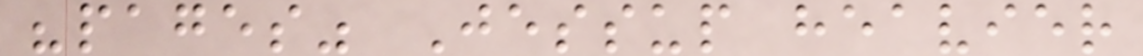"pages" Jessup heavier
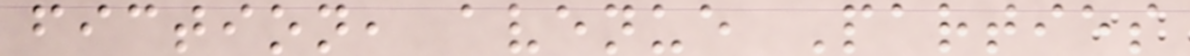fiction, avenue Parties
